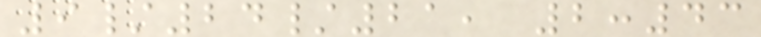9/24/21, 2:43
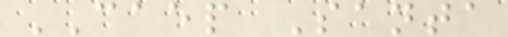CAEP Santa
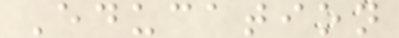Education
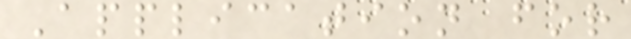Application for
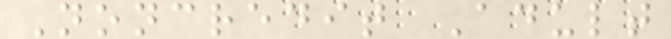Noncredit Adult
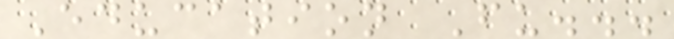Education Fu...
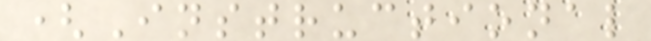(Instructional
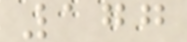177
